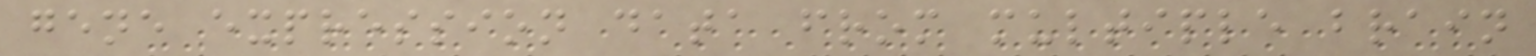gene expression data from multiple brain
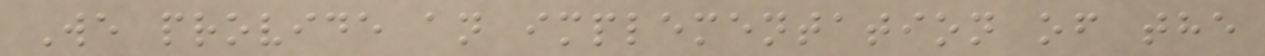We provide an implementation of the
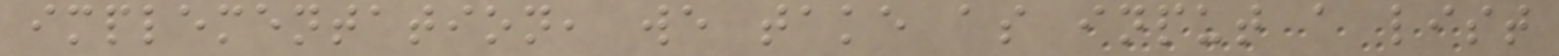implementation, we take as input a list
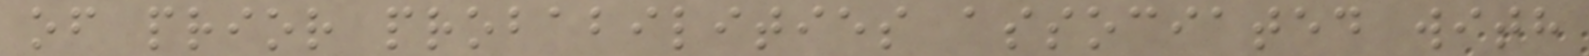of prior probabilities associated with
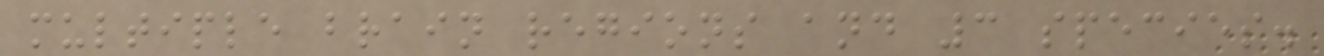multiple brain regions and 3 species.
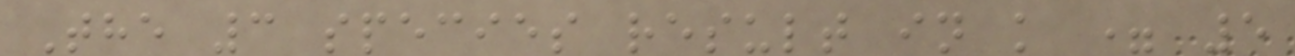The 3 species result in k = 5
